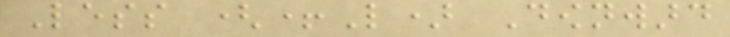Less (+L) Downward
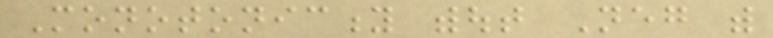Monotonicity without Neg with
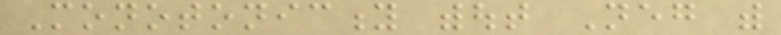Monotonicity without Neg with
